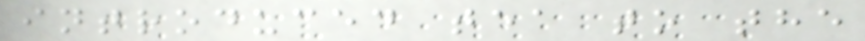introduced tea to the
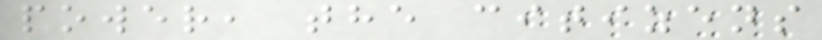power, the citizens
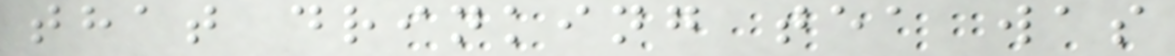that drinking tea was
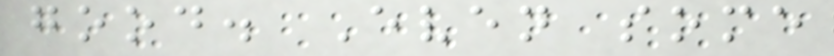good. Even some
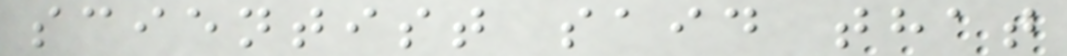scientist said that
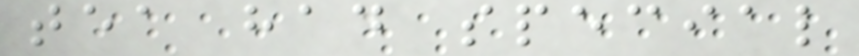tea had special
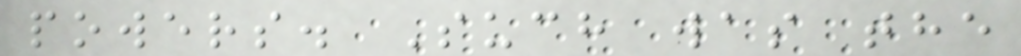powers. Such was the
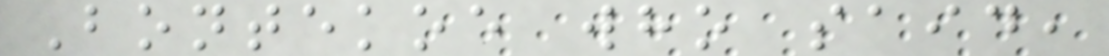Bontekoe who said,
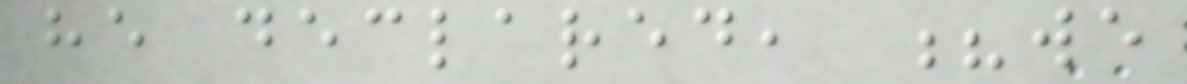he declared, ?we
